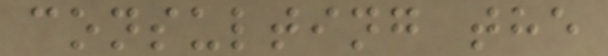consulting the
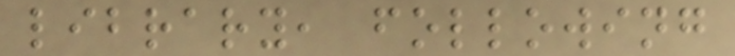library, following
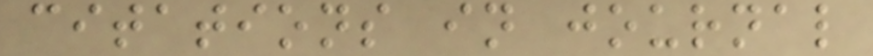citations in journal
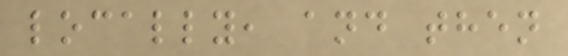locally, and then
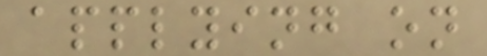applying on
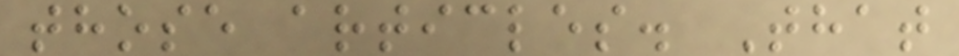those articles. That
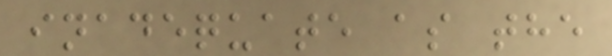inadequate as the
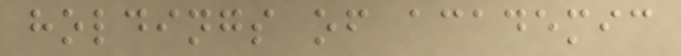holdings of academic
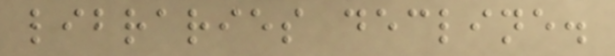libraries decline.
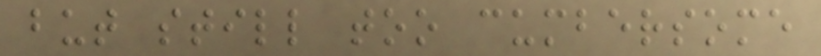but still too cumbersome
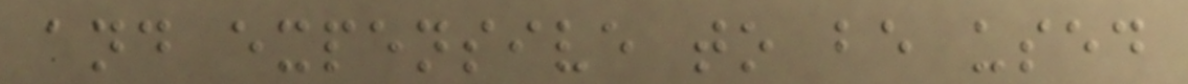and expensive to be used
